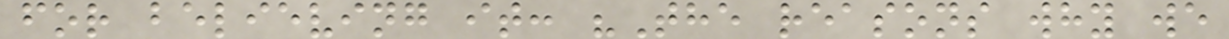for believing it: "The reasons why we
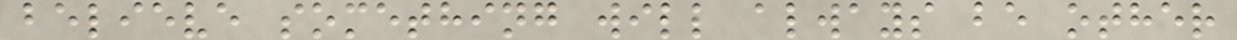believe something will always be other
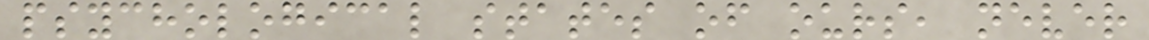psychological states of ours, never
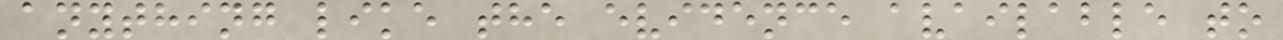anything like the evidence available to
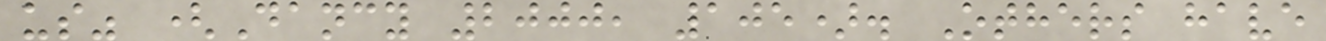us" (Dancy 2000, 105). Others have
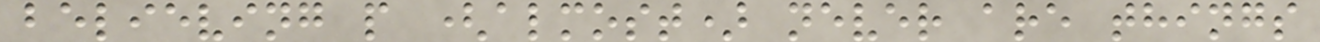believing p (almost) never are things
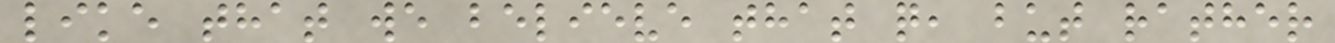like that we believe that q, but rather
